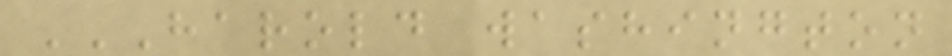HAROLD WASHINGTON
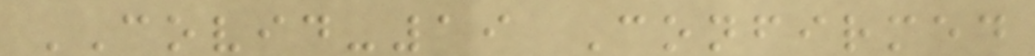COVID-19 Confirmed
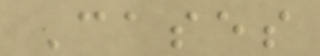Cases
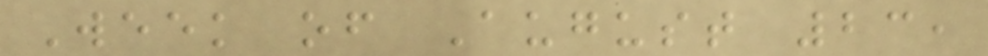Week of August 23,
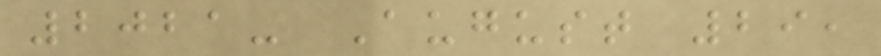2021- August 29,
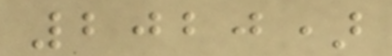2020)
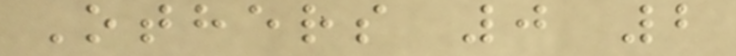Others 0 2
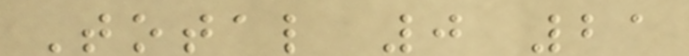Total 0 21
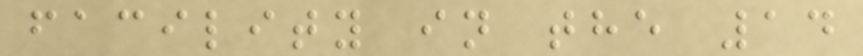facility in the 14
